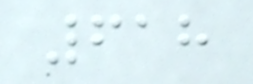618
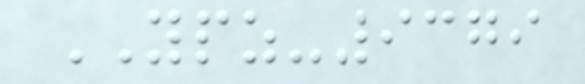YPZ-9379
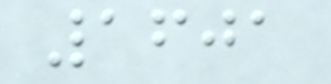1601
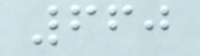660
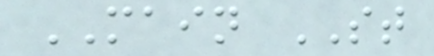MAIN ST
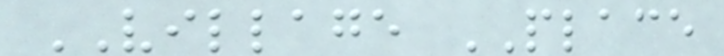VILLAGE PLACE
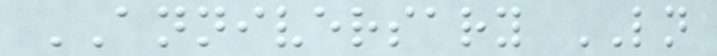ANNIVERSARY LN
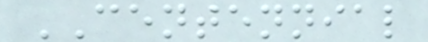CENTENNIAL
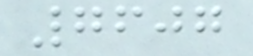7607
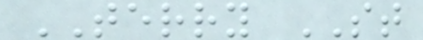TERRY ST
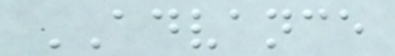ADVANCE
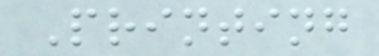Printing
